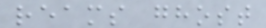reams ghost
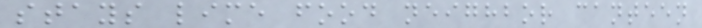stays lime food neighbor canteen
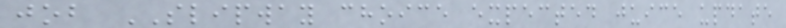job SLIPWAY choice expected juice update
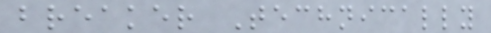breaker Technically
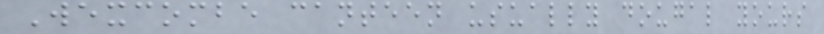Wexcombe canteen usually dougal yours
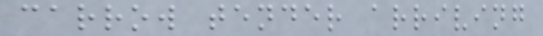carrow tender arriving
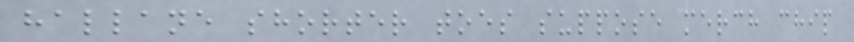hallane shorter toes suppose merch chip
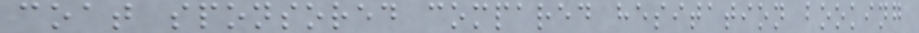coat sponsored compared hesitation booking
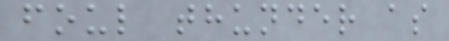foul thunder as
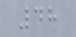48
